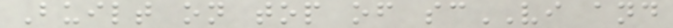Built on top of scVI and
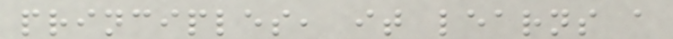principles, it learns a
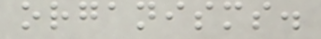organisms.
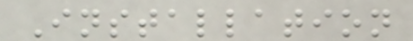Installation
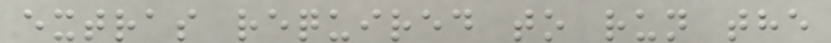extras required to run the
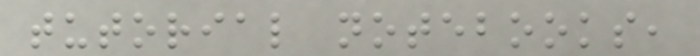tutorial notebooks,
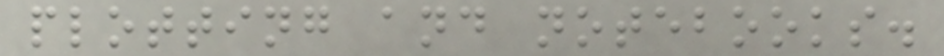plotting and notebooks.
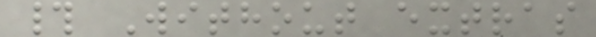# Without extras
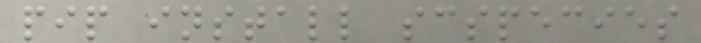pip install scspecies
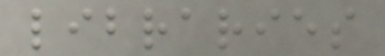libraries
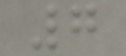7
